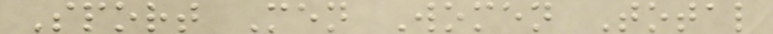Sport Men Women Total
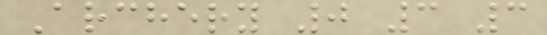Archery 0 3 3
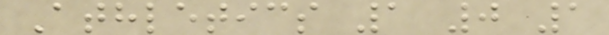Athletics 1 0 1
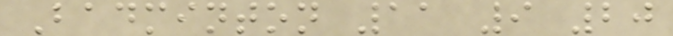Badminton 11 9 20
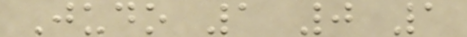Judo 1 0 1
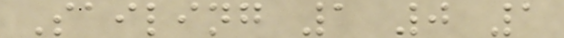Sailing 1 0 1
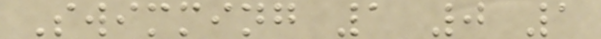Swimming 1 0 1
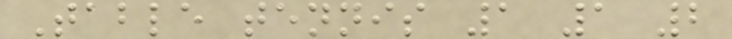Table tennis 1 1 2
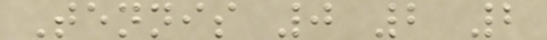Tennis 0 2 2
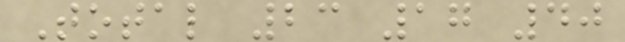Total 23 17 40
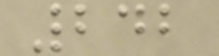242
